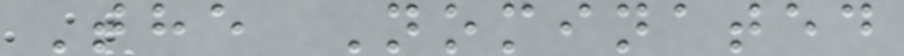The Nominated
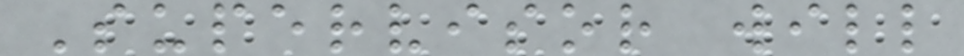Supervisor will
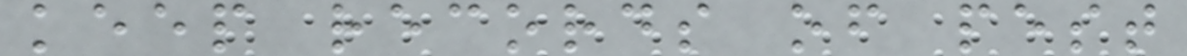keep records of pest
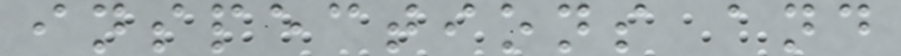inspections and
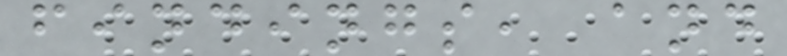findings, and
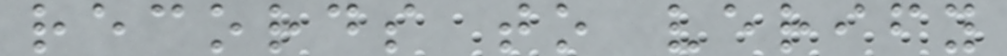records to verify
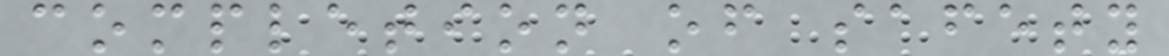completion of safety
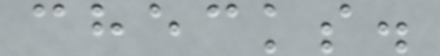checks.
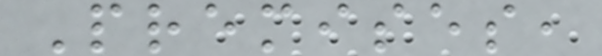Premises,
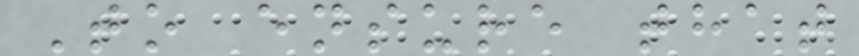To ensure that
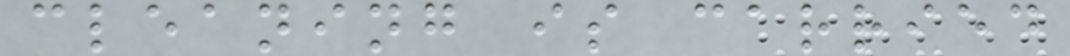cleaning is carried
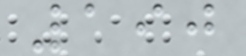190
